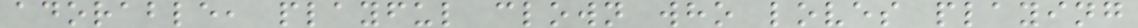adorable, playful clown who loves playing
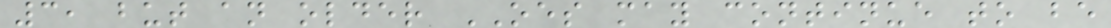3, but an older OES may continue to be
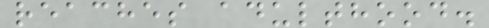reaches adulthood.
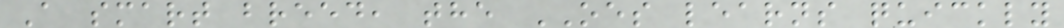A smart breed, the OES learns quickly
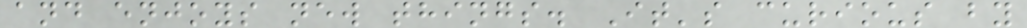and enjoys new things. It's curious by
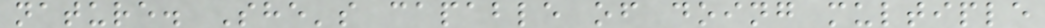nature. She's capable of doing multiple
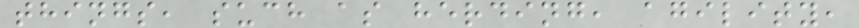things, such as herding, agility,
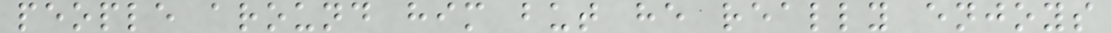people around him but he really enjoys
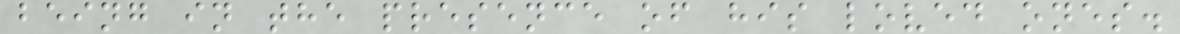being in the presence of his loved ones.
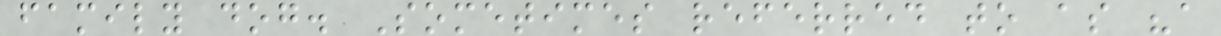family dog. Sometimes referred to as "a
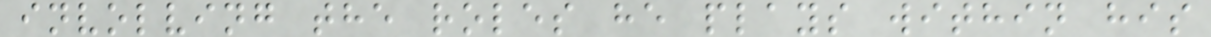involving the roles he plays within his
